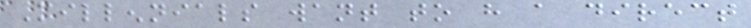Millennials want to have a direct
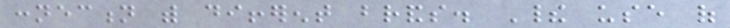connection with different brands. Their use of
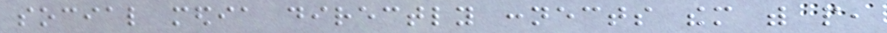social media directly connects them with people,
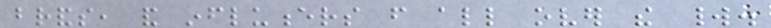brands, and influencers from all over the world.
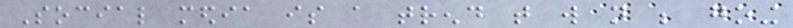Social media is a trend that will not be going
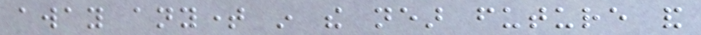away anytime in the near future and
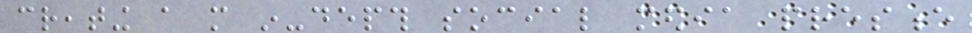creating a more in-depth social media presence
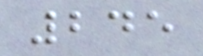245
